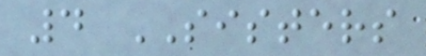4 SISTERS
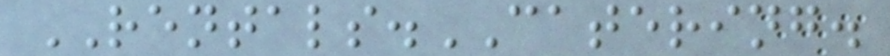RENTALS.CATERING.
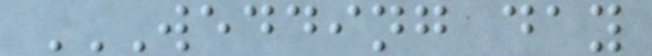WEDDING DAY
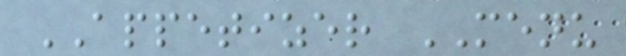APPETIZER MENU
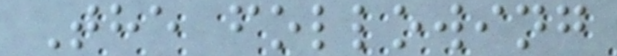The following
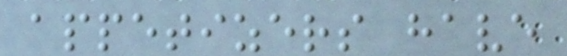appetizers have
